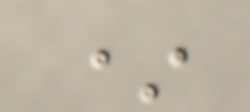*
